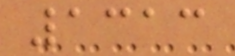1313
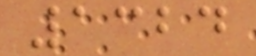1324
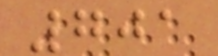701
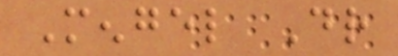Mengel Dr
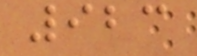923
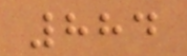884
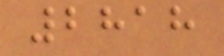2818
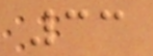33
